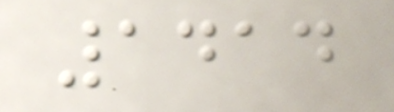1414
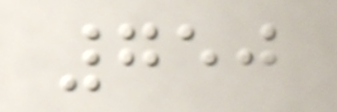750
